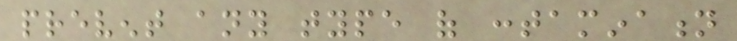prevent any type of contamination
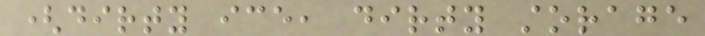(dirty ice, dirty storage
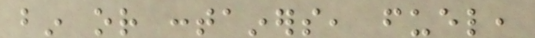bin or containers, fuel,
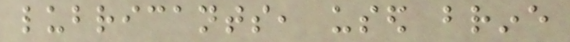lubricants, used brine
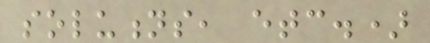solutions, etc.)
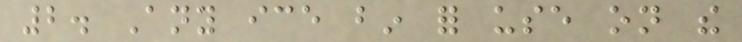2. Any ice bin for use on the
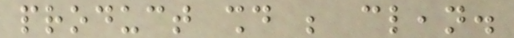product should be clean.
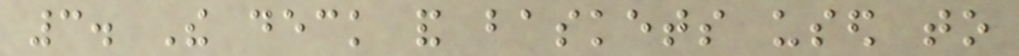3. The deck and baskets used to
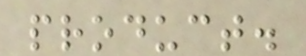product.
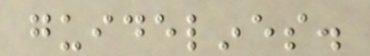guidelines.
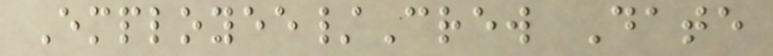Employee/Crew Date
